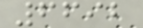6692
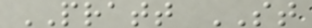PRATT ST
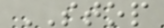STOP
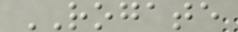ROGATE
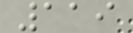119
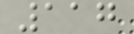117
